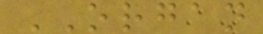ORGAN
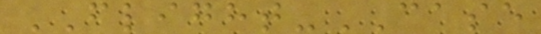FLIGHT-CASE
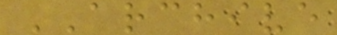ARCHIVE
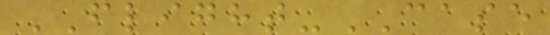FLIGHT-CASE
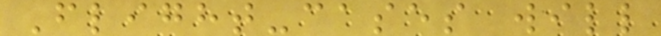Flight-cases will
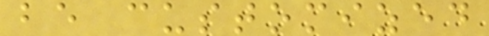be customized
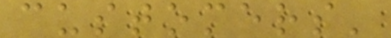customers'
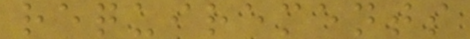requirements
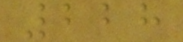228
